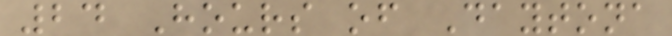24 Hours of Daytona
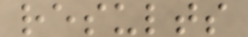results
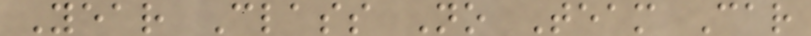Year Class No Team Car
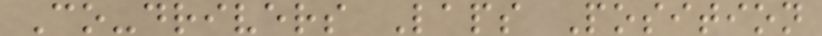Co-drivers Laps Position
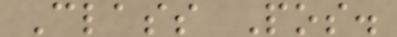Class Pos.
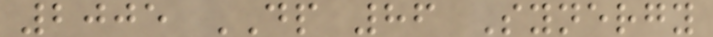2005 DP 86 Synergy
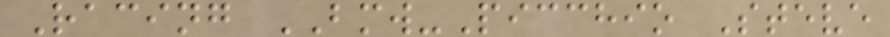Racing BMW-Picchio Steve
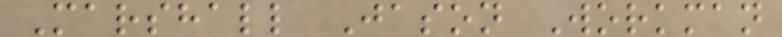Marshall Jason Workman
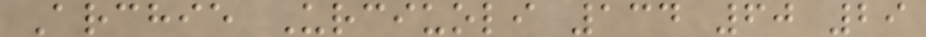Archie Urciuoli 134 60 29
